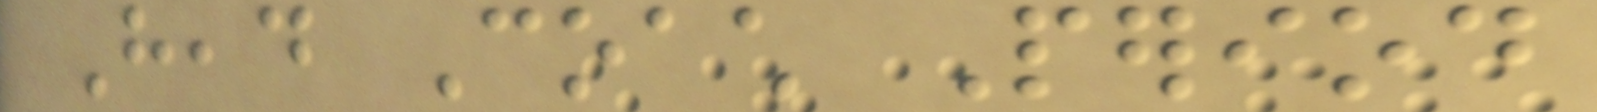Head Coach Period
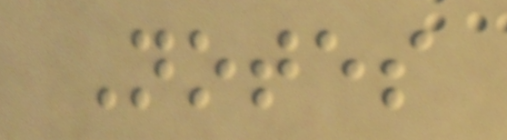Notes
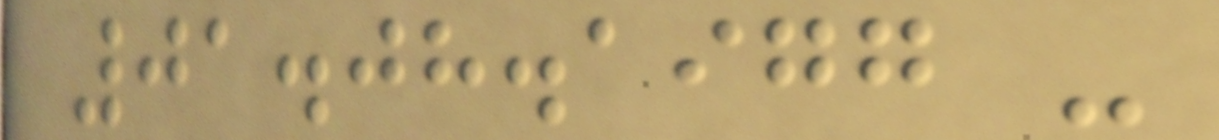01.08.1977 -
